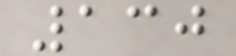130
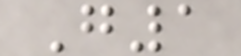G1
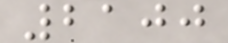2100
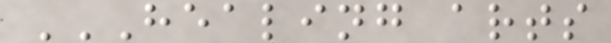HEALING ARTS
